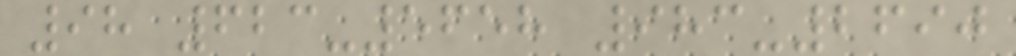98 623-5658 983-2690
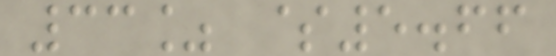33% $5.66
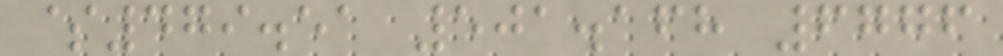$479.51 501.168 6776
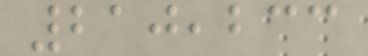210,233
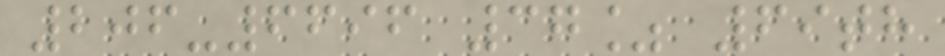206-6696 37% 69th
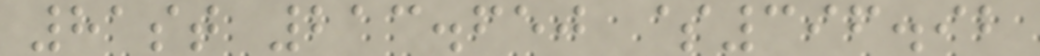81st 213.650 $396.92
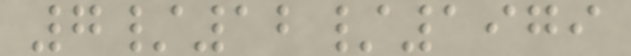7/12/1979
